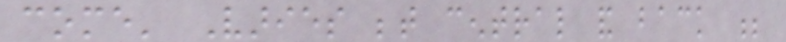come' Varies between central and back ;
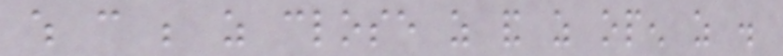which can be as close as and as open as .
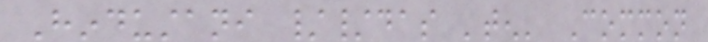Hindustani //das 'ten' Common
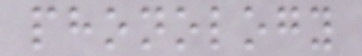phonology
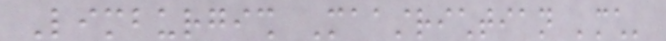Limburgish Maastrichtian 'much'
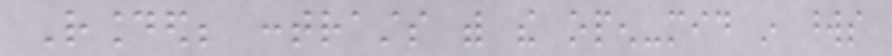Rounded; contrasts with the open-mid in words
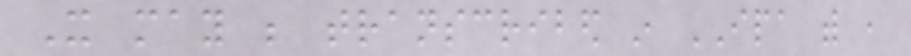It may be transcribed in IPA with ,
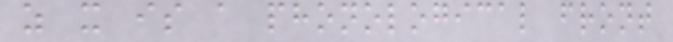as it is a phonological front
